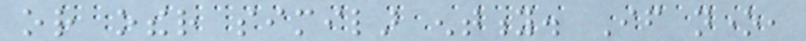or other similar entity. If none,
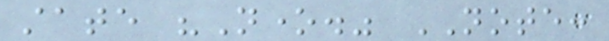state "None." NOTE:
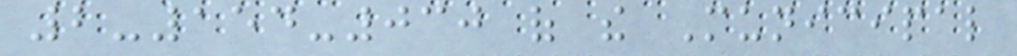2-154-030 of the Municipal
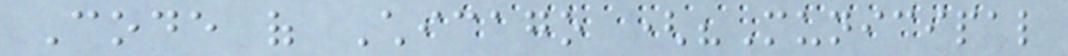Code of Chicago ("Municipal
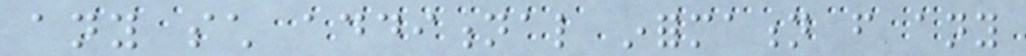any such additional information from any
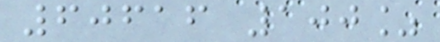60616 100%
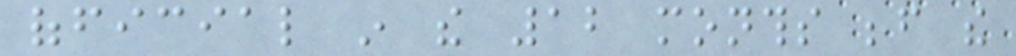official in the 12 months before the
